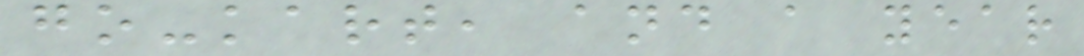go-kart, and a year
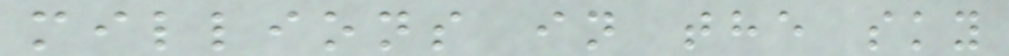millions in the sky
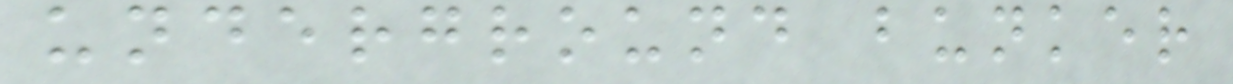underground bunker
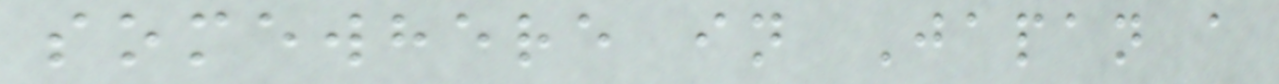somewhere in Japan a
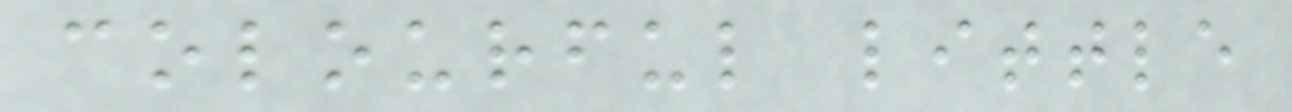colourful little
